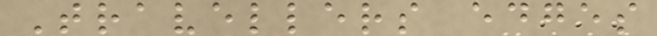Travellers edges
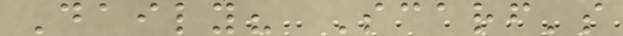Daily? Scarf's
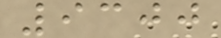9300
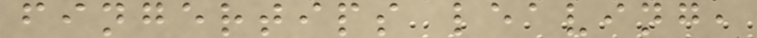fingertips leaving,
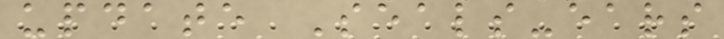update Seals-ears
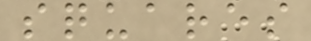squares
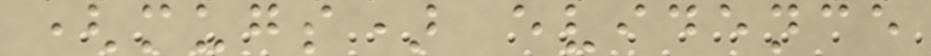(mugs) evidence
